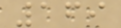169
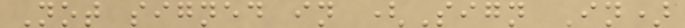Not signed in (Sign In)
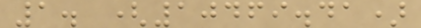1. (10469.41)
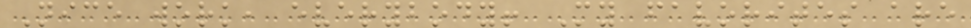Nice work, everybody! My favorites are
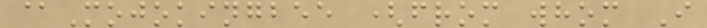@Mojokingbee (from whom I
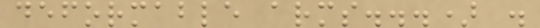deformable arms...) .
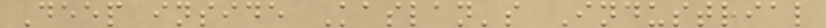Deep inside Kaslan's Industrial
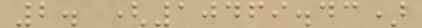2. (10469.43)
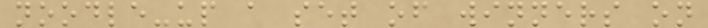noodle-up a set of winners on
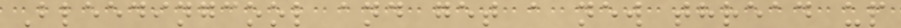Bleedingcool and get a new thread up
